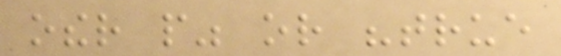other people" or "true
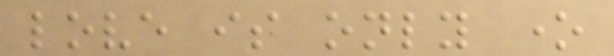love is only one
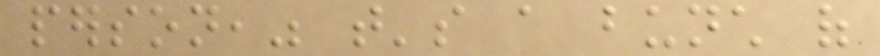person," that's a bunch of
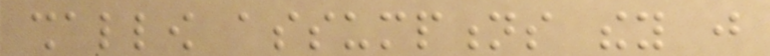shallow assumptions they just
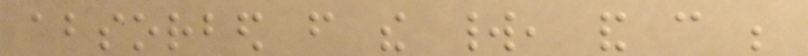absorbed from the world, and can be
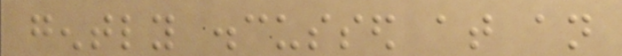gently discussed at an
